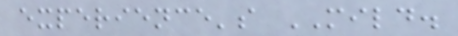experience's MILD.
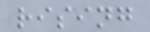rising
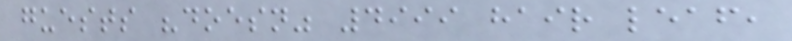guests "doesn" 4999 hair leaf,
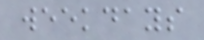weekdays
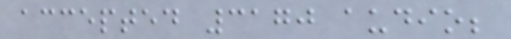accepted 3170 audio;
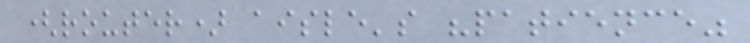(router) aisle's "patience"
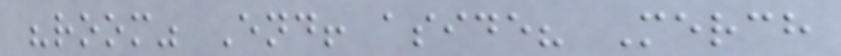"room" End! aside? Merch
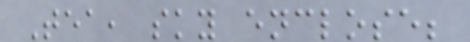Tea, sky enclose;
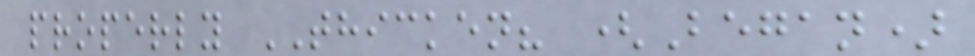properly THICKEN? (Began)
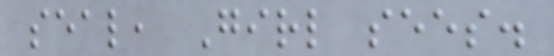seal, Girl sees.
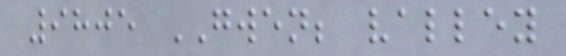9805 GWEN; valley
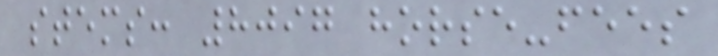stems: 8097 horse-fees
